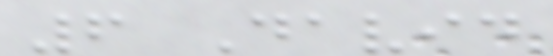6 David
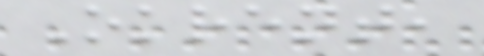Okrent,
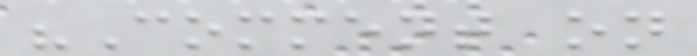"Comment on
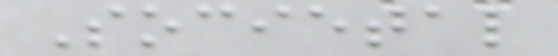Societal
